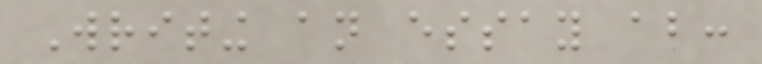Writing an essay about:
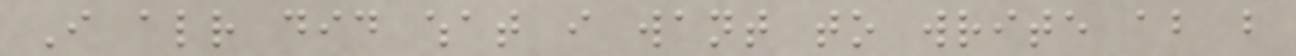I already did what i want to write about but
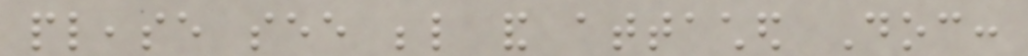please see below and attached Doc:
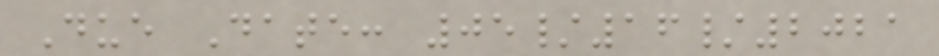Due Date: 05/16/2021
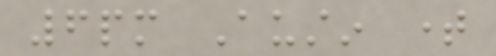6pm Austin time
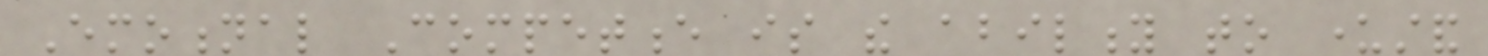Emotional Competence is the ability to understand
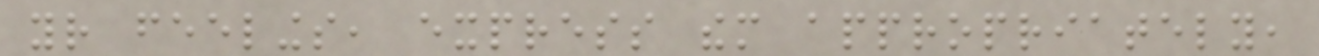your feelings, express them appropriately,
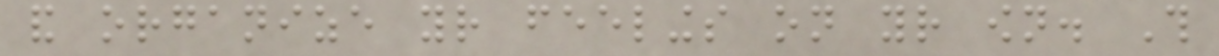and organize your feelings on your own. This
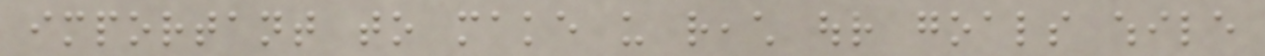important to make us reach our goals while
